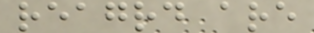reagrd are
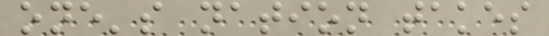one's nation takes
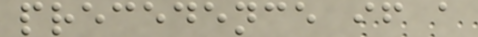precedence if a
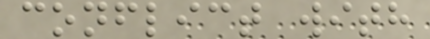conflict with
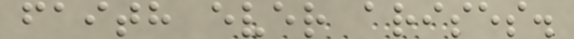faith ever arises.
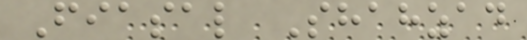Fiasal Shahzad
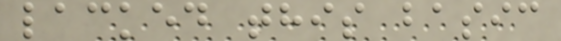lacked this basic
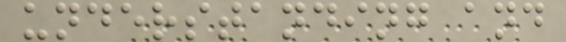understanding and
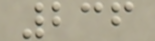236
